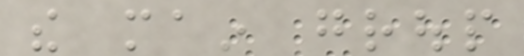the main group
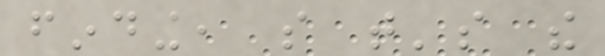finding, so that's the
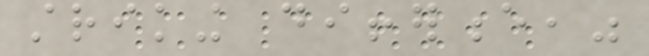striking difference,"
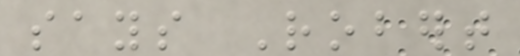says Robert
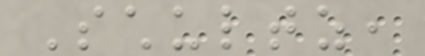Schultz,
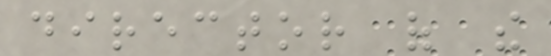director of the
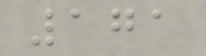171
